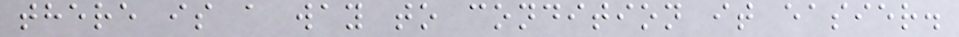there is a way to condition it easier.
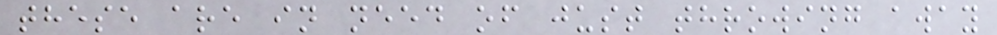these are in need of just throwing away
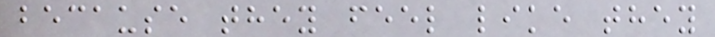because they feel like they
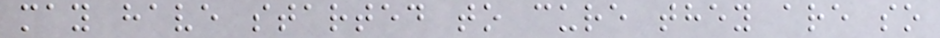may have started to cure they are so
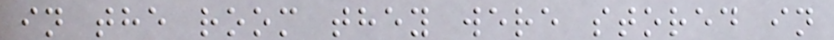in the room they were stored in
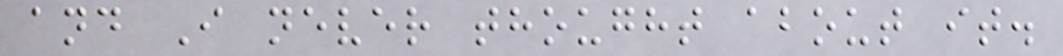and I never thought about it.
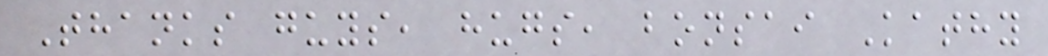Thanks guys, hugs, bonsai Kathy
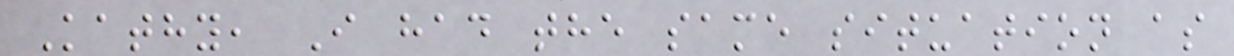Kathy, I had the same situation as
